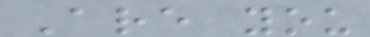Are you
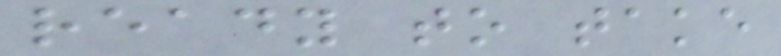ready to take
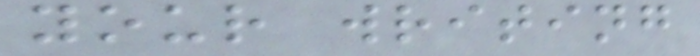your writing
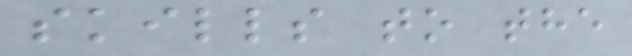skills to the
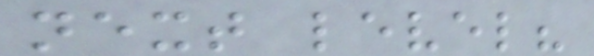next level?
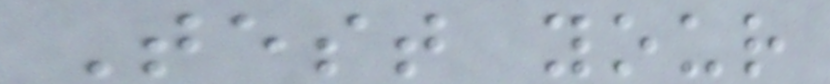Test your
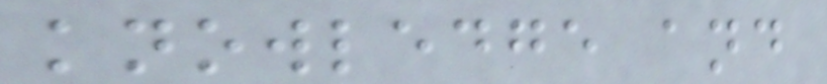knowledge and
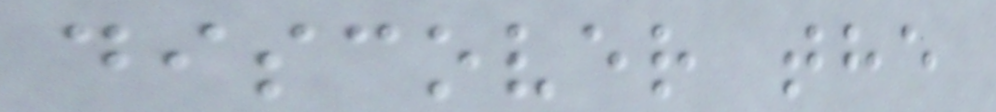discover the
